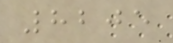8205
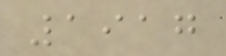1917
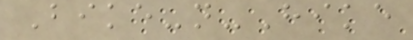Bike-n-Hike
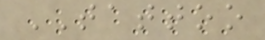TATTOO
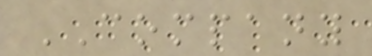COMPANY
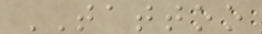TATTOO
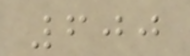600
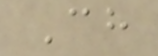Ch
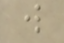w
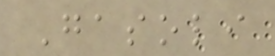Gasoli
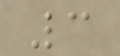3
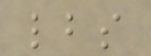lbs
